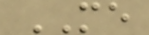ME
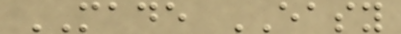MADE EASY
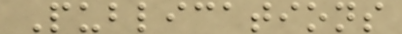Publications
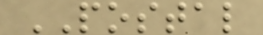POSTAL
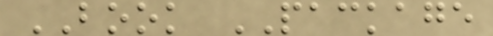BOOK PACKAGE
